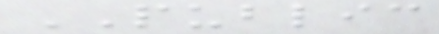PUBLIC
